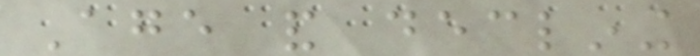Age and declining
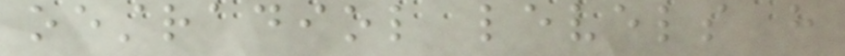oestradiol levels have
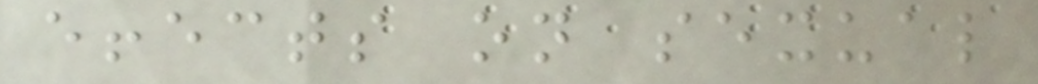effects on sexual
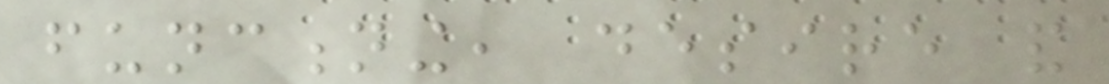functioning, desire and
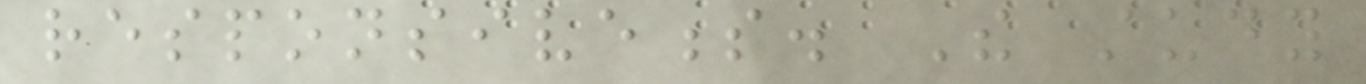responsiveness. The study
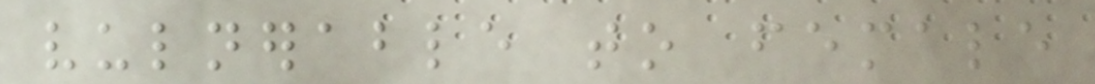vulnerable to female
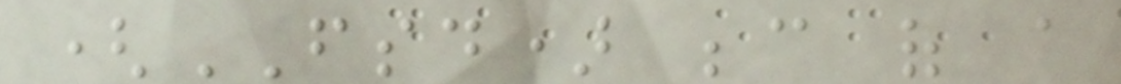(FSD) because of a
